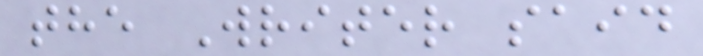the Writer said
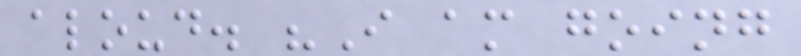aloud. "I am going
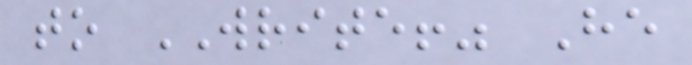to WRITE!" He
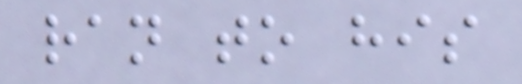ran to his
